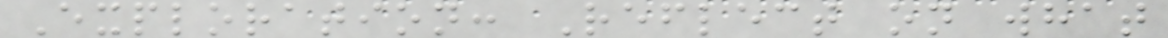Exploration: Reflect on what
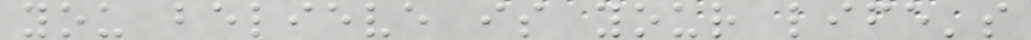you believe is your life's
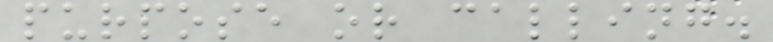purpose or calling.
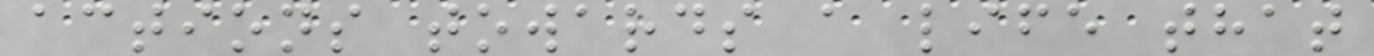actions towards a life that
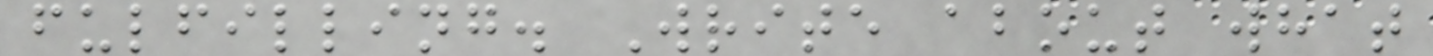fulfilling. Write about what
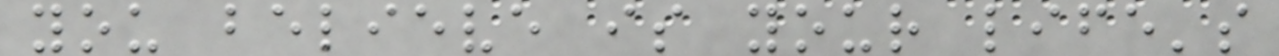you believe is your life's
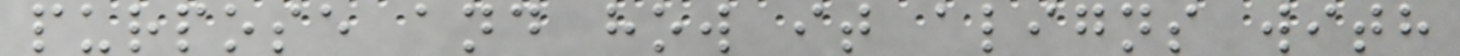purpose and how it aligns with
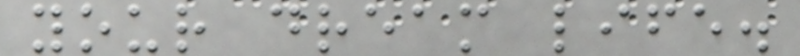your dream life.
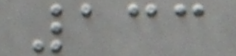133
